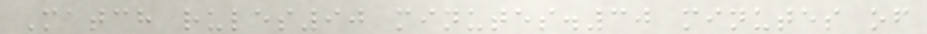Match rules90 minutes.30 minutes of
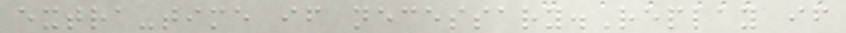extra-time if necessary.Replay if
